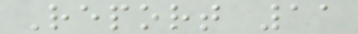Report 11
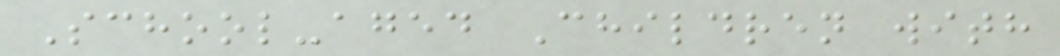School-aged Children with
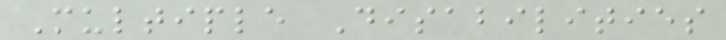Multiple Disabilities
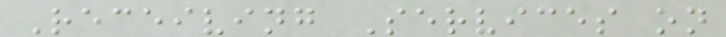Receiving Services on
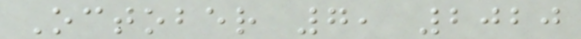October 7, 2020
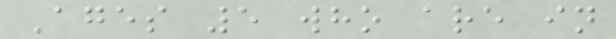Ages 5 who are in
